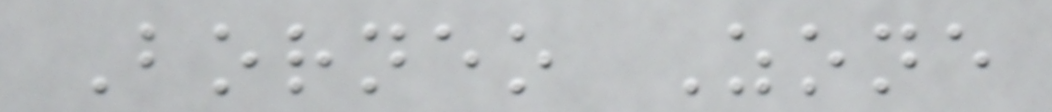Borneo Zone
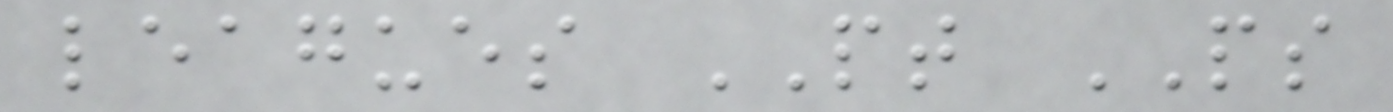leagues PT PS
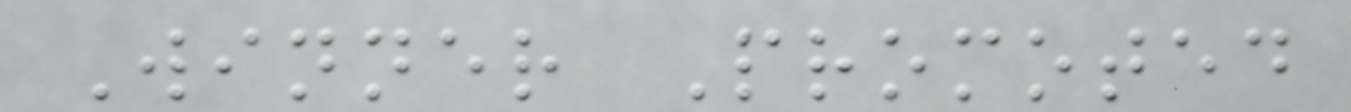Winner Promoted
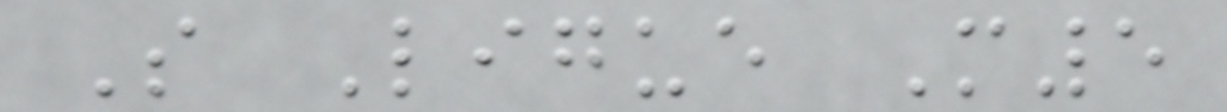S Ligue M5
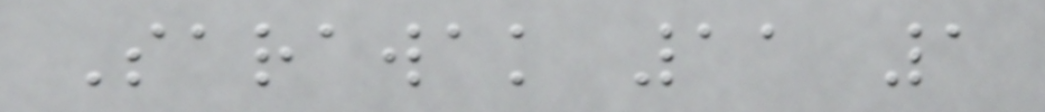Sarawak 11 1
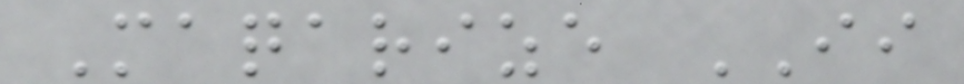Maqarize II
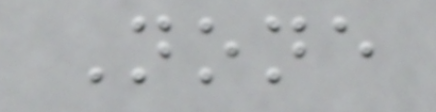None
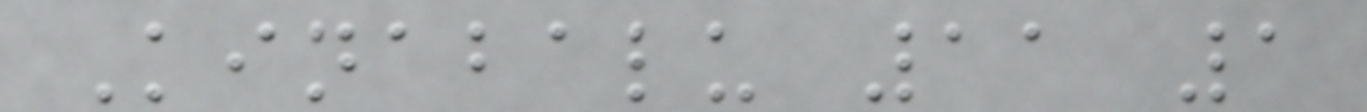Kinabalu 11 1
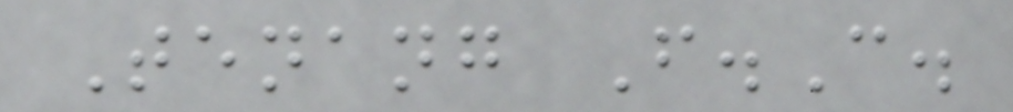Tenang F.C.
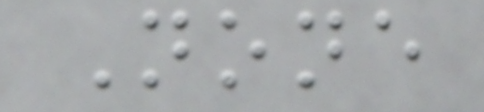None
